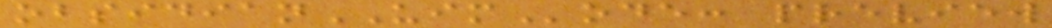obsidianUIMode: preview
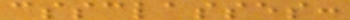cssclasses:
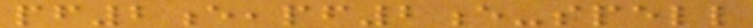pf2e,pf2e-spell
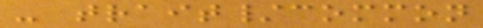- trait/common
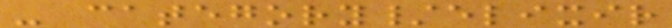- category/elixir
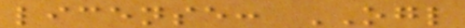license: OGL
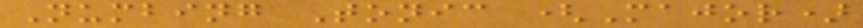Numbing Tonic (Major)
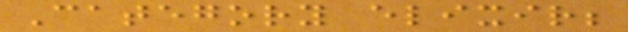Category elixir;
